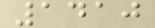1410
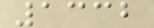1332
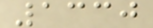1330
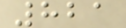821
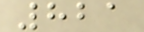821
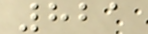821
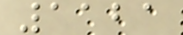1121
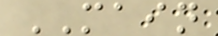MAIN
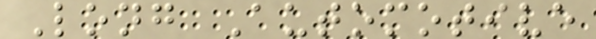Long Automotive
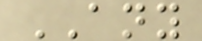ANY
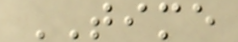TIME
